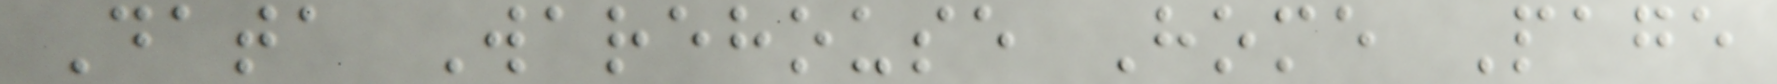Data Warehouse Home Page
